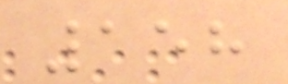158
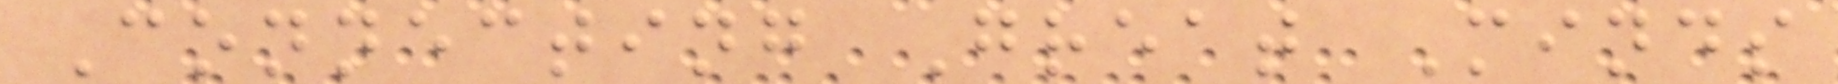Connecting Great Minds
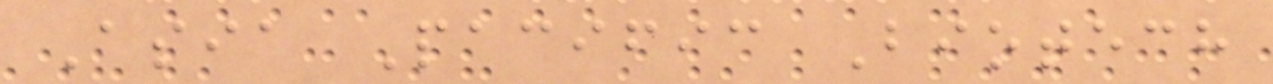Asia Pacific Biotech
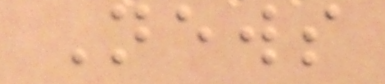News
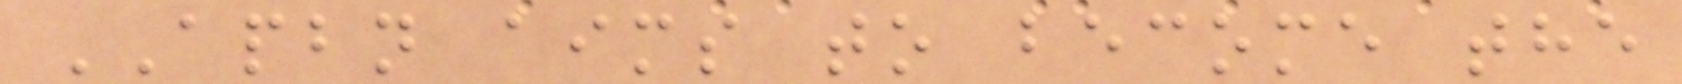APBN aims to become the
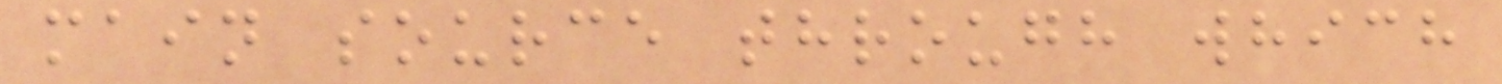main source through which
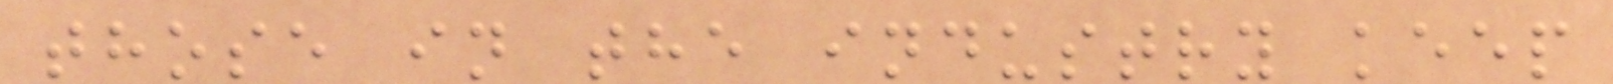those in the industry keep
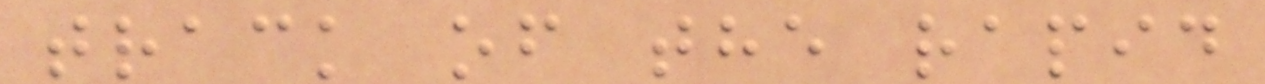track of the rapid
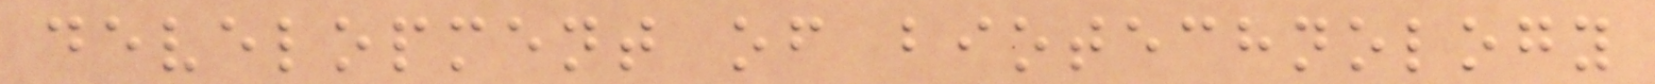development of biotechnology
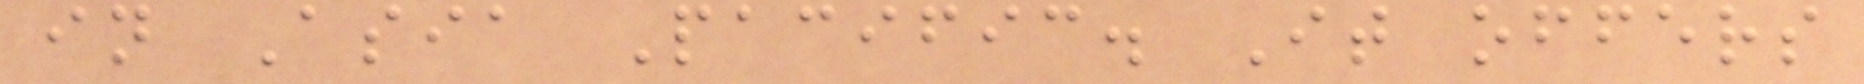in Asia Pacific. It offers
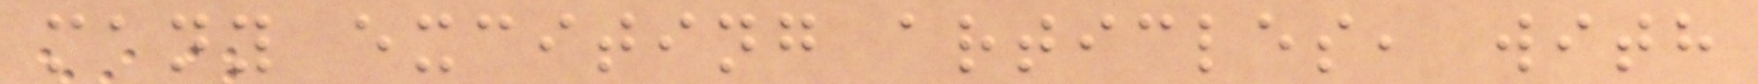many exciting articles, with
